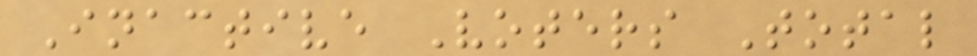Inactive Voters Total
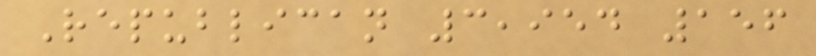Republican 3,954 156
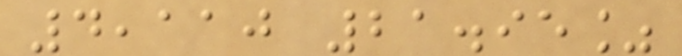4,110 21.95%
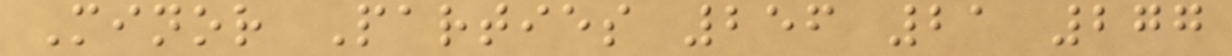Minor Parties 256 21 277
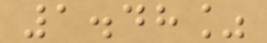1.48%
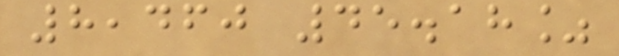8,460 45.18%
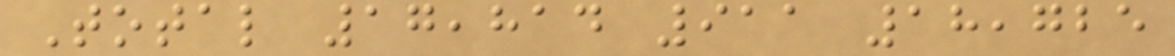Total 17,814 911 18,725
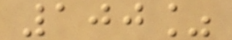100%
